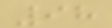98
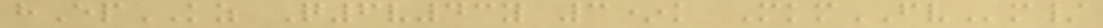hEpKZ Q6v43y 3*k MkmFVm/
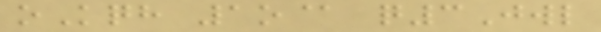oKqh 1o@ q3Jwl
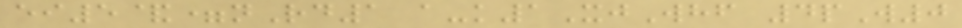ei5&=nRd1 a-k1XjWhf 4pW0
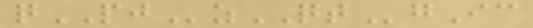qPJzQTgIc
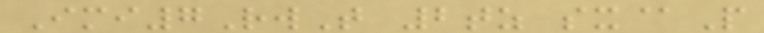Imi7RwT 2tz sx@P
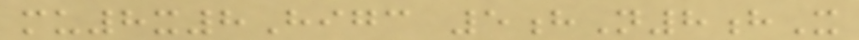mu8x8Higc 5hN8hX
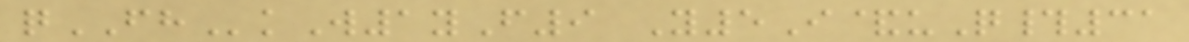qFHkW1yF9 Y5I&uQ#31
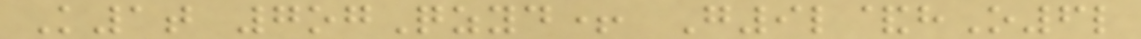K1t 7ogQzyd+ G9l&hO6l
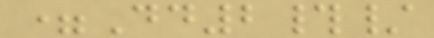=Dd2#/
